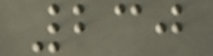230
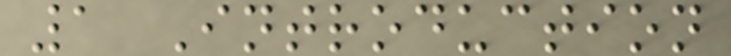1 Introduction
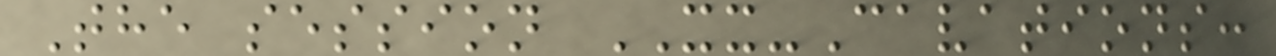The session XX-Cavations:
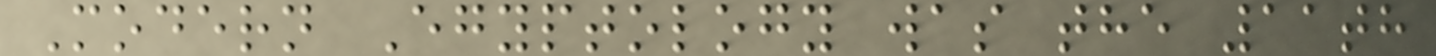Modern Egyptology was the 11th
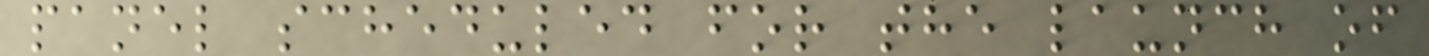panel scheduled for the launch of
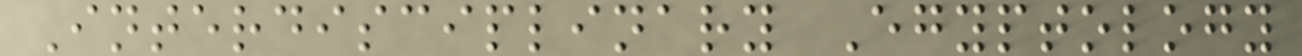Interdisciplinary Egyptology
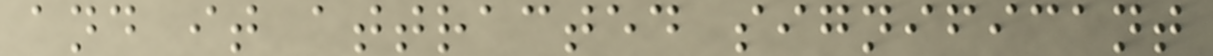and it attracted significant
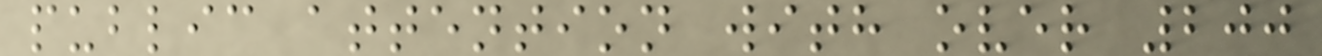public attention with over 200
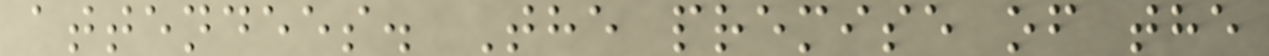attendees. The premise of the
